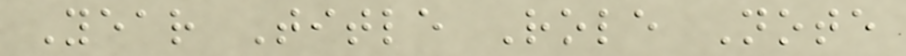Year Title Role Note
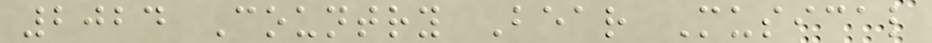2024 Country Bear Musical
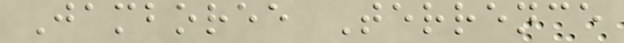Jamboree Terrence
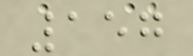157
